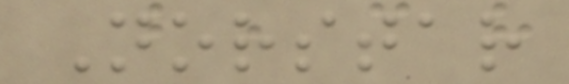Norstar
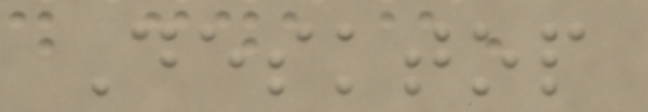Desktop
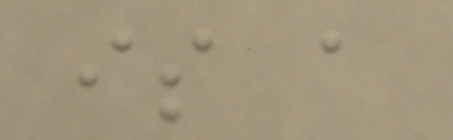is a
